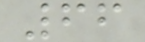66
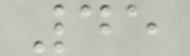45
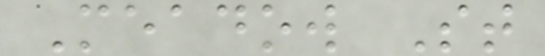Meadow St
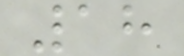18
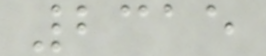2315
